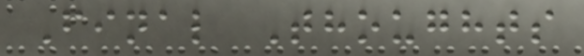Final Thoughts
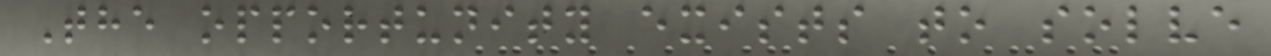The opportunity exists to solve
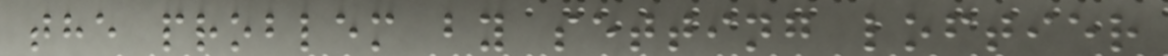the problem by setting loftier
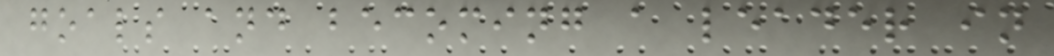goals and becoming a leader in
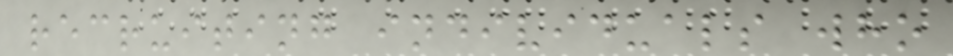recruiting individuals who
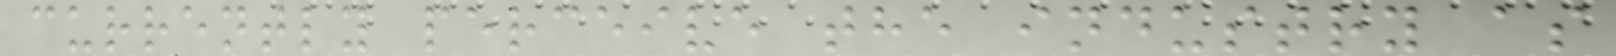currently perceive the industry as
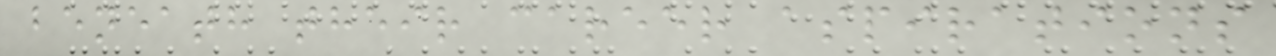beneath their career aspirations
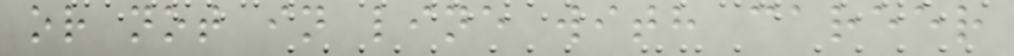or not in line with career
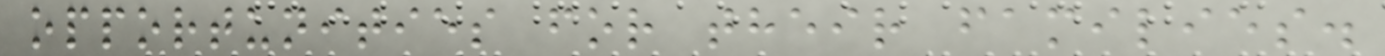opportunities for their families.
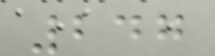247
